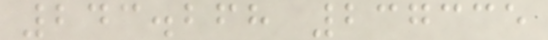243.268 237335
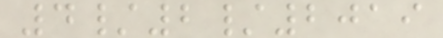4/2/2019
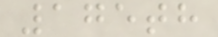175th
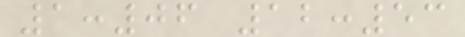1:06 12:53
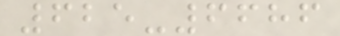625-6686
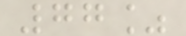77%
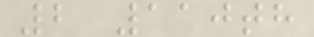2 110th
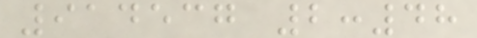914537 2:48
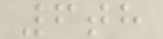6th
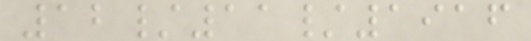12/11/1916
